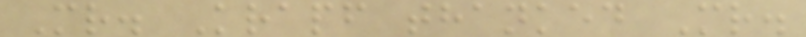Mr. Krapf thanked Mr.
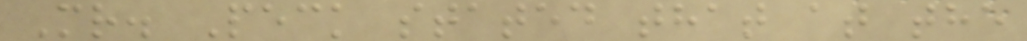Mr. Peck stated that at the
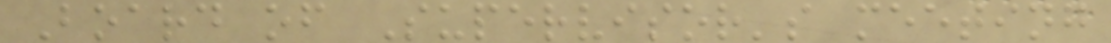Board of Supervisor's meeting
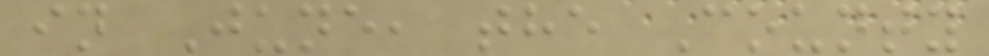in June, the County
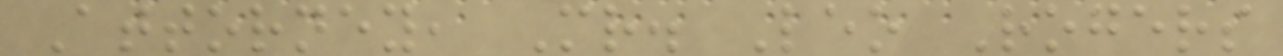Attorney, Mr. Leo Rogers
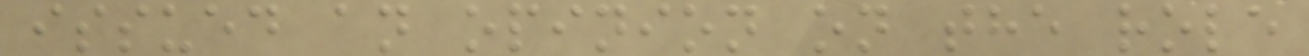issued an opinion on the role
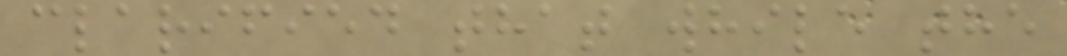clarified that while the
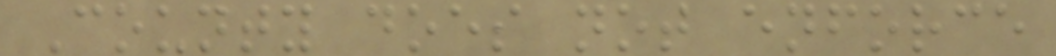County does not enforce
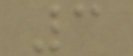3
